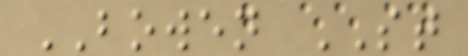BOWEN ST
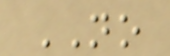NO
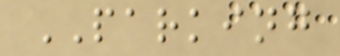PARKING
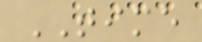TIME
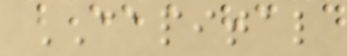CAPITAL
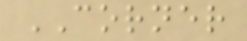CORNER
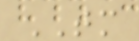TM
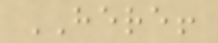HERE!
